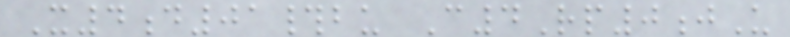X4d01#bu C4Rp0jU
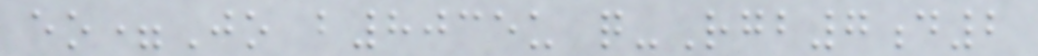eo=Jo b8035u q-Rgb7d2
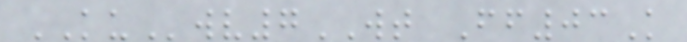KUwv7WT Ff03K
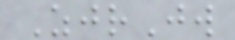ZjrJw
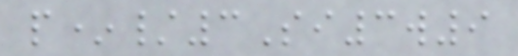p*/3Si3w9
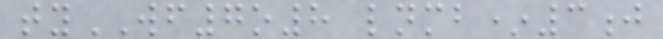tyWF7o8 lnmb*3j
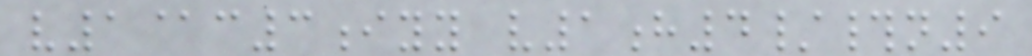v1@c3iyy v1h4/#n9
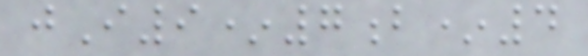jI9*7b*4
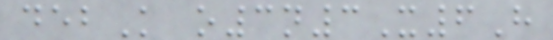debK o3n3X6H
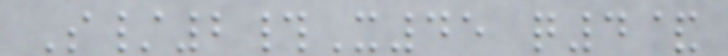S/2#X45 q4&
